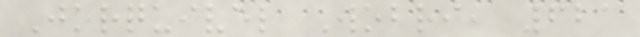Jorquivel Wobri, 621
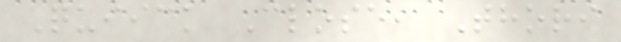Quiick Close, Thori
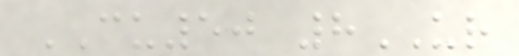CU50 8UR
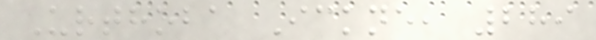Urthoba Ickne, 289
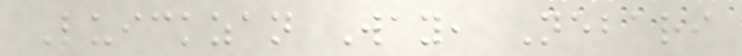Luickzan Way, Nebari
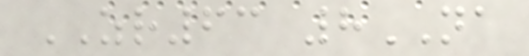ZR63 8NA
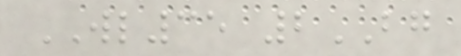WL35 2BG
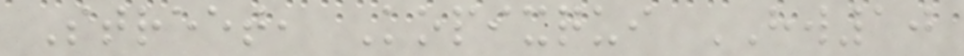Street, Kopixqui HW10
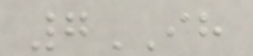7IH
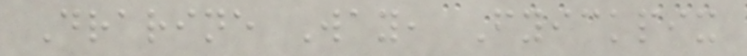Drarine Way, Fyickpix
